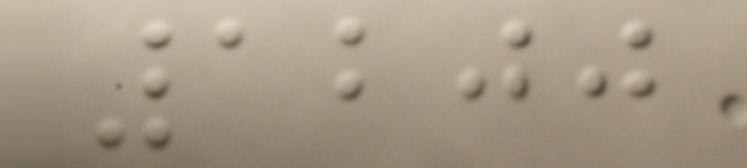1200
